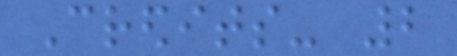Credits- 2
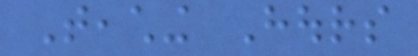Teaching Hours
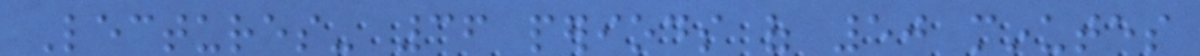Lectures- 36 periods of 50 minutes
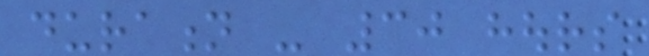duration - 30 hours
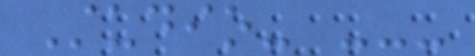Studio- ---
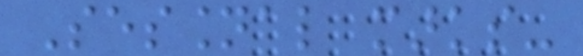Sessional marks-
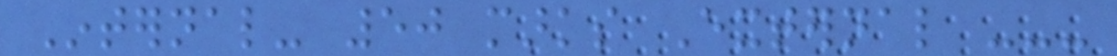Internal- 50 marks External ---
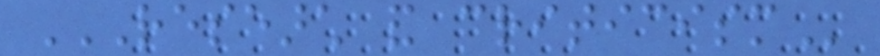RESEARCH AND CRITICISM
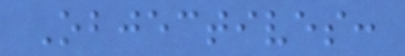Objectives:
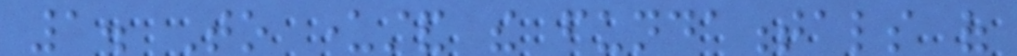1. To understand the fundamentals of
